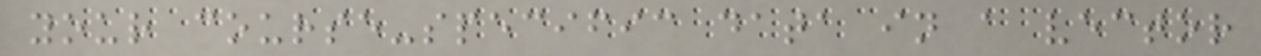your course-specific data in a vector
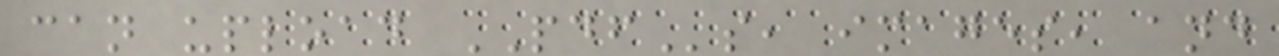can upload PDFs, images, and
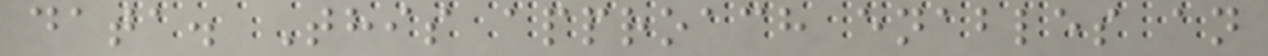data. This approach enables an
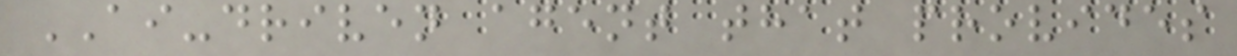AI-driven agent that provides
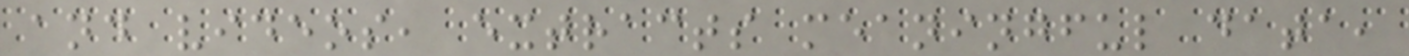and videos, extracts meaningful data,
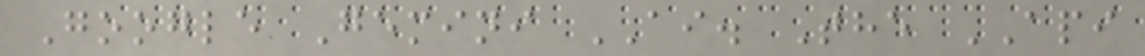Google Gemini AI. The API
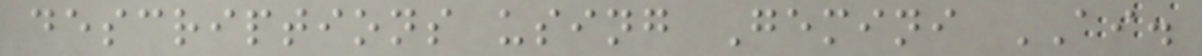descriptions using Gemini AI.
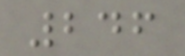246
